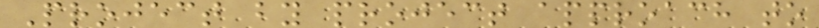Project by project approach to
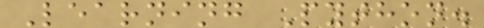Learning Python.
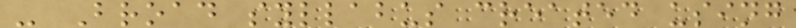- Broad syllabus created using
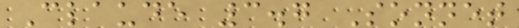Claude 3.7 Sonnet
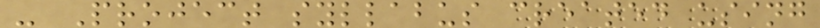- Project syllabus created using
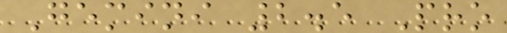Gemini 2.5 Pro
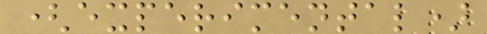(experimental)
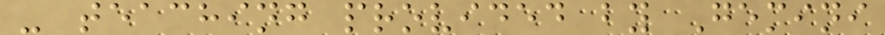- teaching provided by Gemini
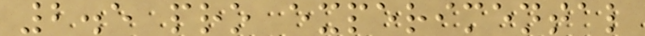2.5 pro experimental
